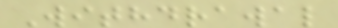Withdrawal
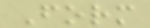Form
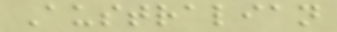Australian
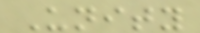Unity
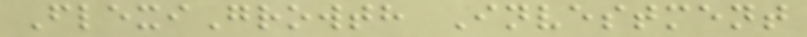FlexiGrowth Investment
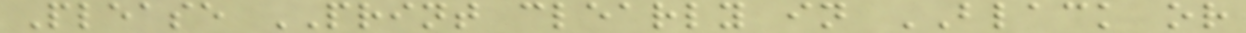Please PRINT clearly in BLACK or
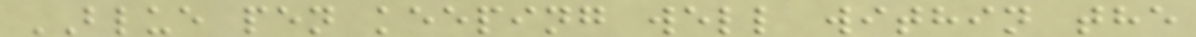BLUE pen keeping well within the
